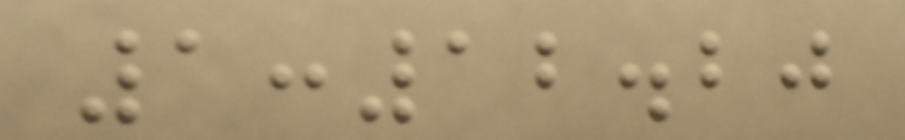1:12.20
